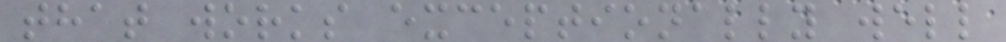that works exceptionally well
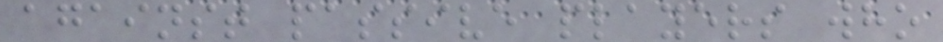against passive players who
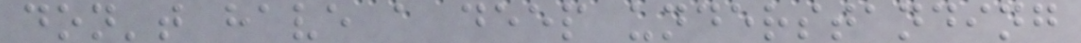don't have a deep understanding
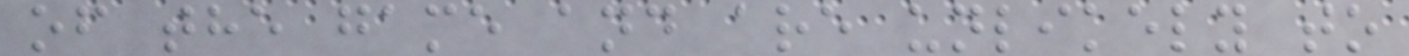of the game and are unlikely to
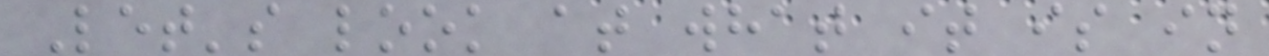Let's look at what it is in
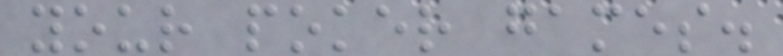your poker games.
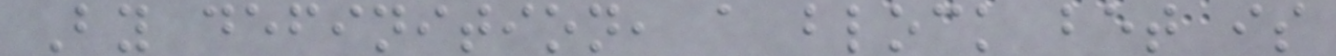By definition, a block bet is
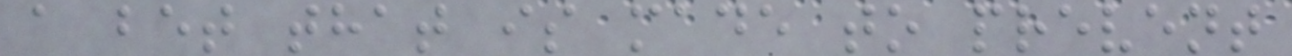a bet that is made to prevent
